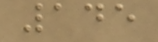145
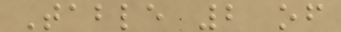Table 2 of
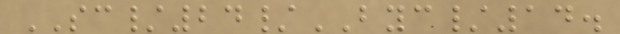SC/24/BYC/14.
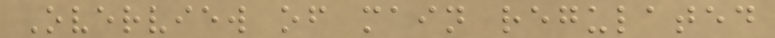Overview of main regulated
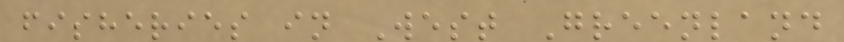fisheries in West Greenland
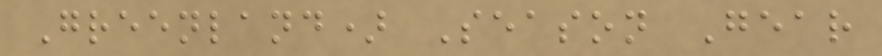Greenland) Season Gear
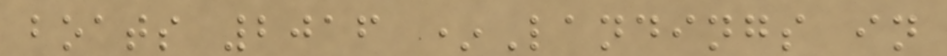boats 2016 *Landings in
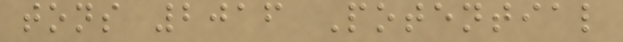tons 2016 Potential
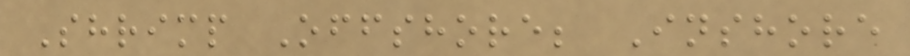Shrimp Offshore; Inshore
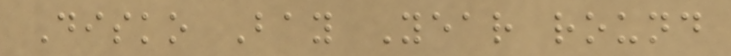Disko Bay Year round
